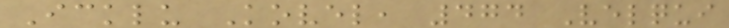Icklu Kovel, 474 Velqui
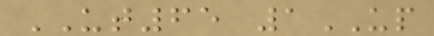UT65 1UP
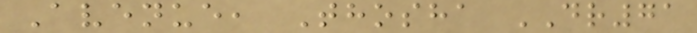Avenue, Thosha DR71
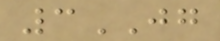3JG
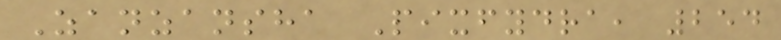Zanzansha Pixfydra, 254
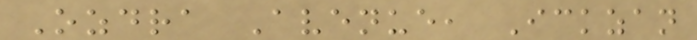Ozdra Avenue, Ickzan
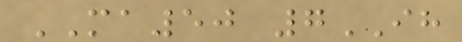MA50 7IH
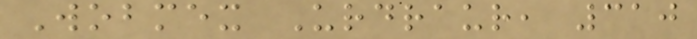Wobmex Urdraur, 310
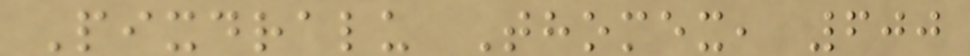Pixdralu Thomex, 600
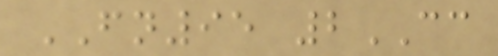FN95 2CC
